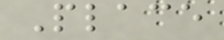Place
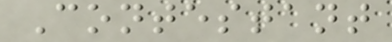Contestant
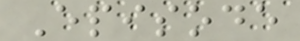Episode
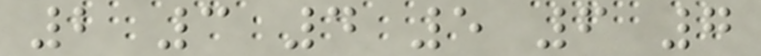2 3 4 5 6 7
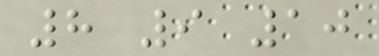8 9 10
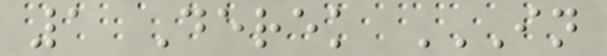1 Derek IN
